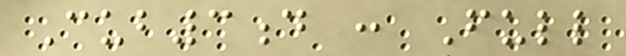Cub3d : Full
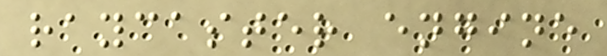raycaster engine
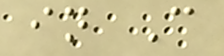in C
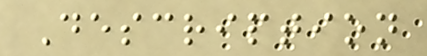Description
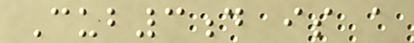Cub3d is a
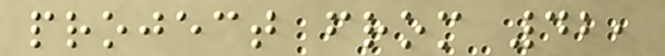project from 42,
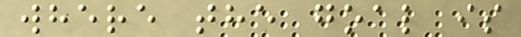where the goal is
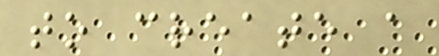to create a
